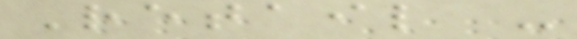Retail -
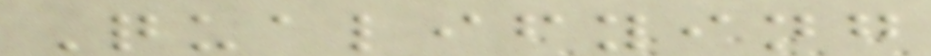Qualifying
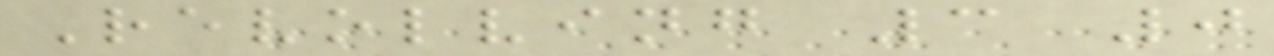Revolving 3 0
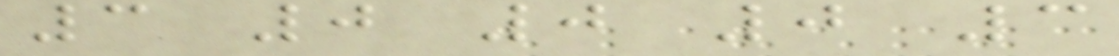3 0 0 0 3
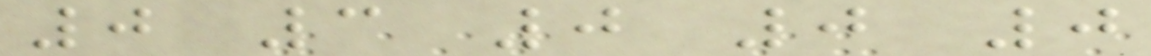0 3 0 0 0
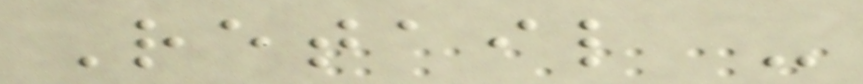Retail -
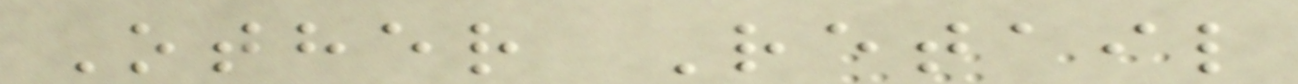Other Retail
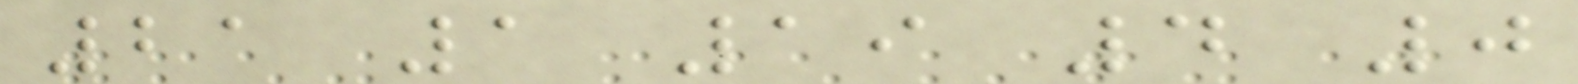21 1 19 4 0
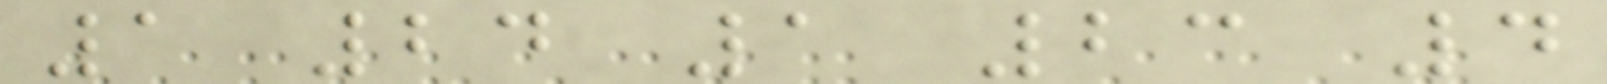1 24 1 23 4
